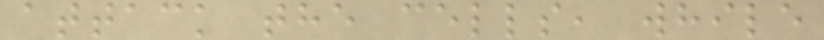attack the cells, while
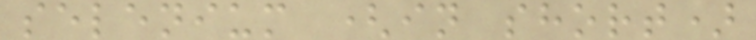selenium (in short)
